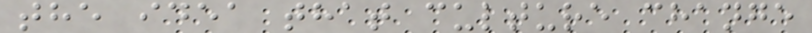the idea that culture change
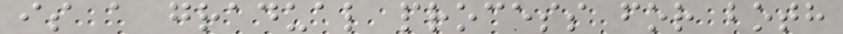is a gradual process for both
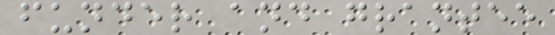funder and grantee
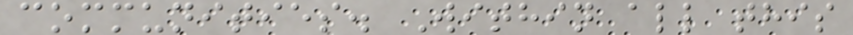communities. Within all this
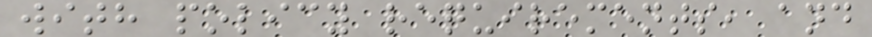with policy requirements, and
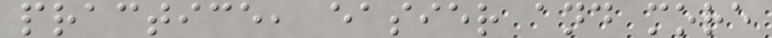practice, easier and more
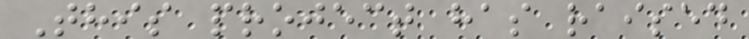This project has raised
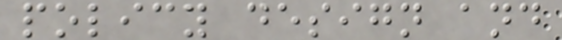policy design and
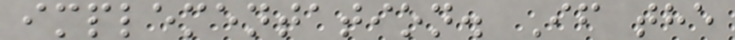implementation. If the
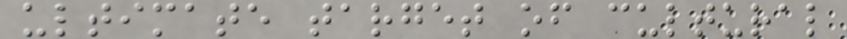ultimate target of cultural
